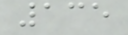135
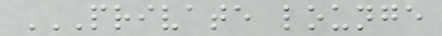PRIVATE LOUNGE
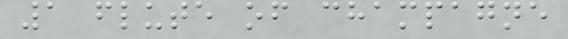1 flute of champagne
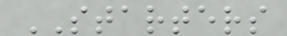STARTERS
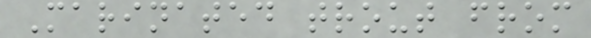Marinated trout from
